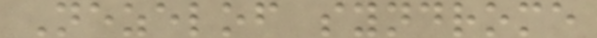Nezelof syndrome
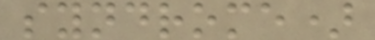syndrome)
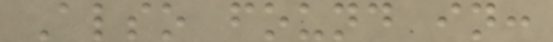Also found in:
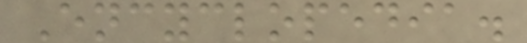Encyclopedia.
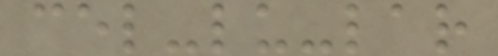cel-lu-lar
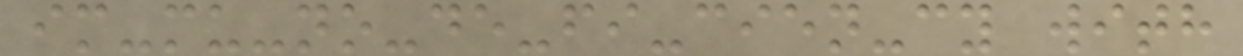im-mu-no-de-fi-cien-cy with
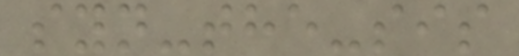syn-the-sis
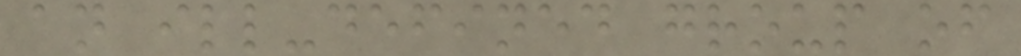an ill-defined group of
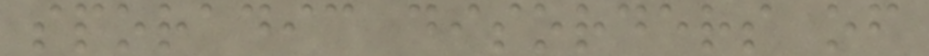sporadic disorders of
